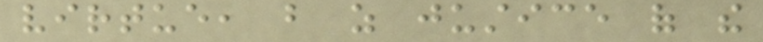virtue, but as justice of the
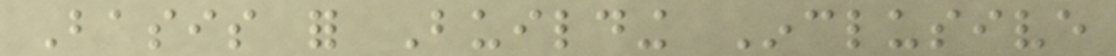Basis for Building Inclusive
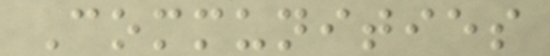Communities
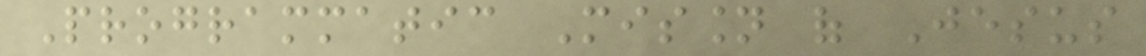Programmatic Mission of Jesus
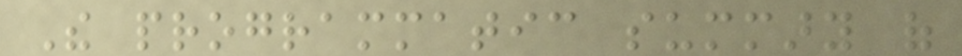The programmatic summary of
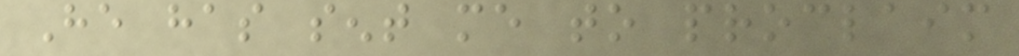He has sent me to proclaim
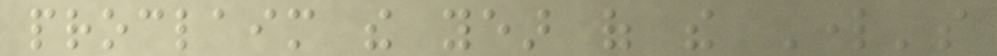proclaim the year of the Lord's
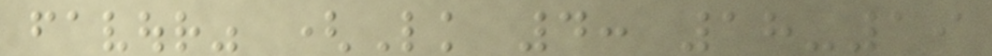favour" (Lk 4: 18-19
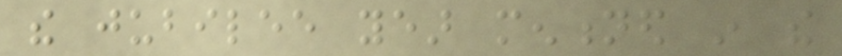the jubilee year mentioned in the
